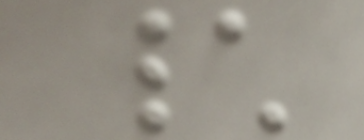\
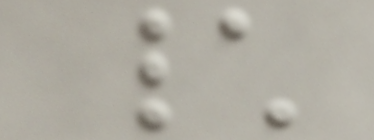\
